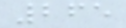265
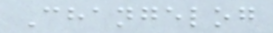Changelog
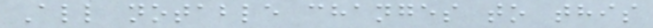All notable changes to this
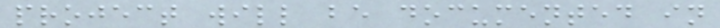project will be documented in
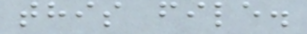this file.
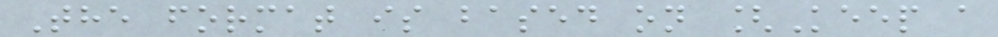The format is based on [Keep a
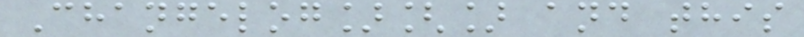Changelog][] and this
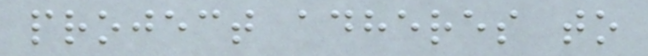project adheres to
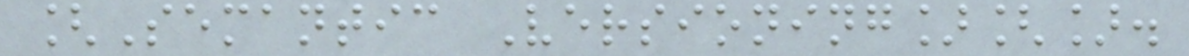[Semantic Versioning][].
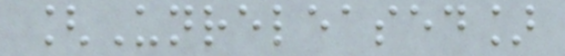[Unreleased]
